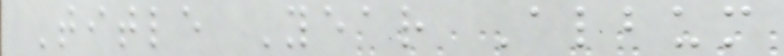Title Year Album
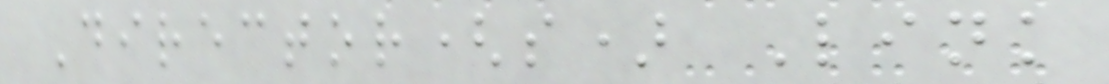Director(s) Link
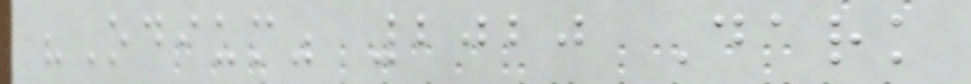"Odium" 2020 Dark
